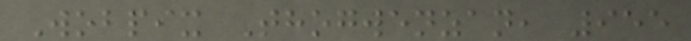Wobpix Thogwenzan, 955
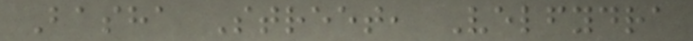Basha Street, Velfydra
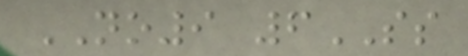NO9 6SS
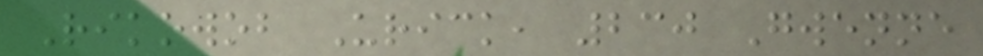Rikowob Urick, 230 Gwenne
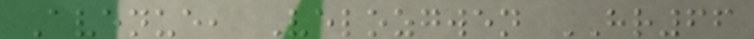Avenue, Velozgwen HR66
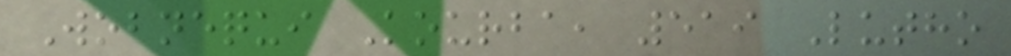Wobnequi Kourba, 519 Lutho
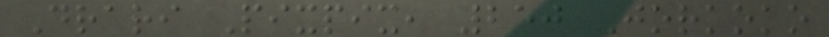Drari Pixpix, 250 Jorkoko
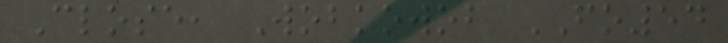Close, Wobkowob FO54
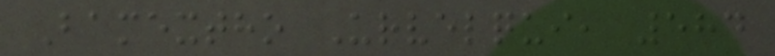Bamextho Urvelqui, 584
